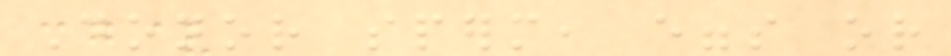Donor sperm, eggs or
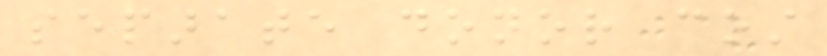separate donor cost
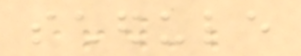schedule
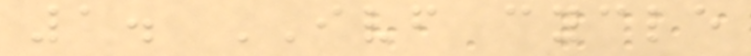1. IVF cycle
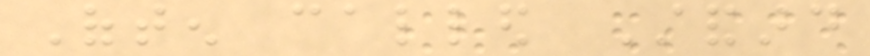Often called Standard
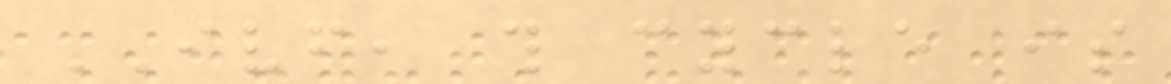IVF, this cycle is
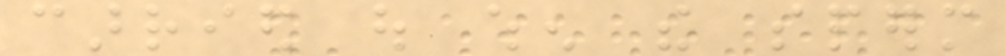carried out when the sperm
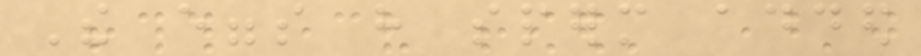The eggs have sperm added
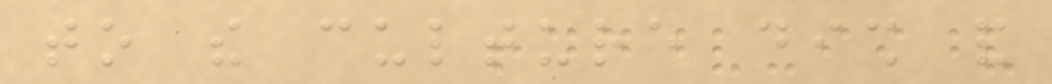to the culture dish and
